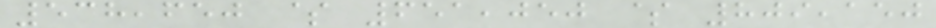538,650 $ 651,050 $ 809,150
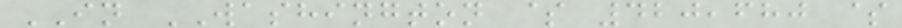IN WASHINGTON $ 420,680 $
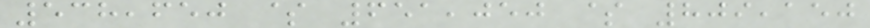538,650 $ 651,050 $ 809,150
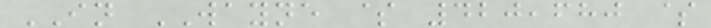IN WAYNE $ 420,680 $
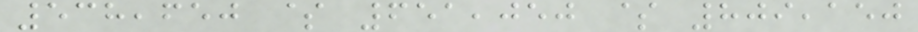538,650 $ 651,050 $ 809,150
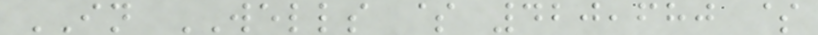IN WELLS $ 420,680 $
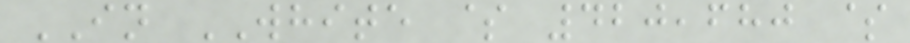IN WHITE $ 420,680 $
